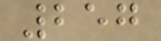257
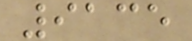9135
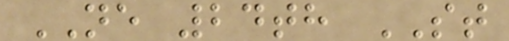NE 24th ST
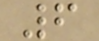6
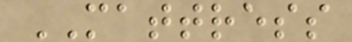MATTRESS
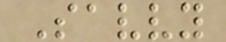Savvy
